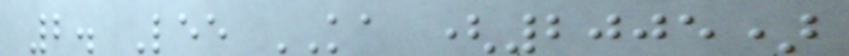2. Lee KA (2005)
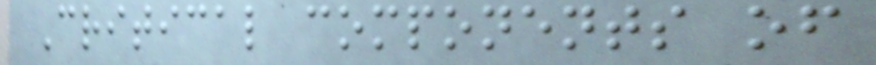Critical components of
